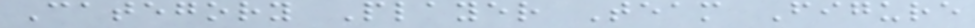Category Player Team Figure
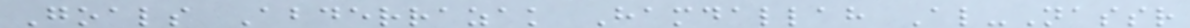Goals Abderrazak Hamdallah Al-Nassr
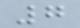7
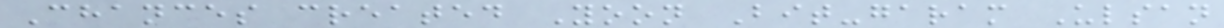Chances created Yoon Bit-garam Ulsan
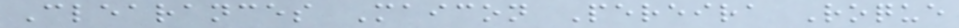Clearances Maicon Pereira Roque
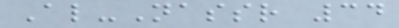Al-Nassr 34
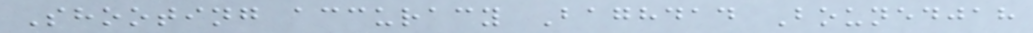Shooting accuracy Baghdad Bounedjah
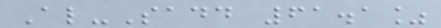Al-Sadd 61.1%
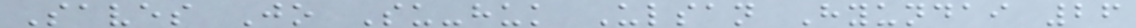Saves Jo Su-huk Ulsan Hyundai 26
